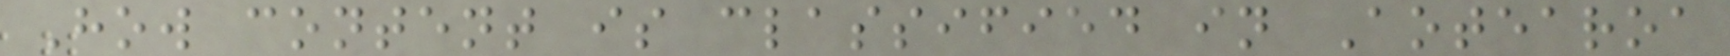How content is classified in Aotearoa
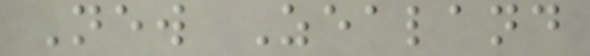New Zealand
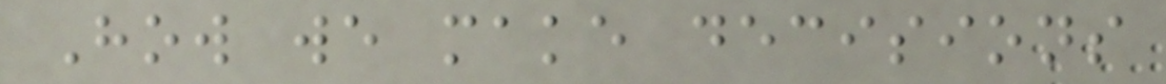How we make decisions
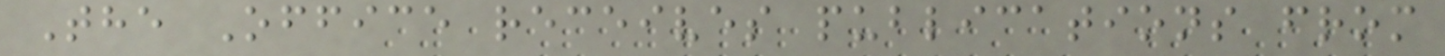The Office receives publications from
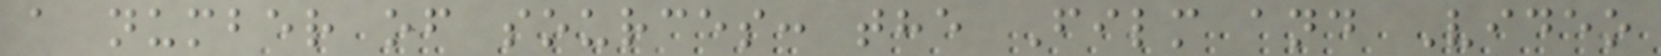a number of sources: the Film and Video
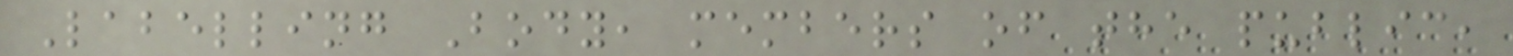Labelling Body, members of the public,
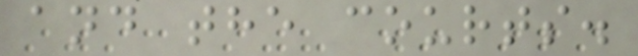and the courts.
